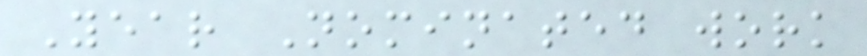Year Nominated work
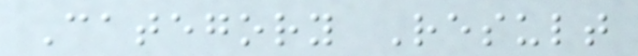Category Result
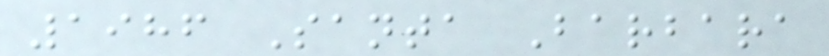1986 Santa Barbara
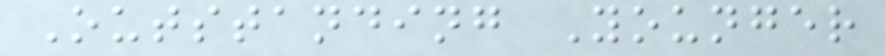Outstanding Younger
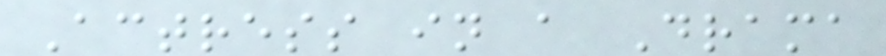Actress in a Drama
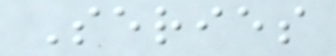Series
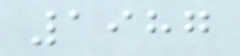1987
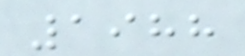1988
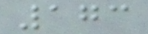173
